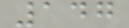147
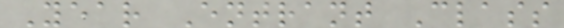Year Entrant Class
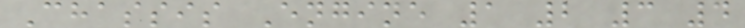Chassis Engine 1 2 3 4
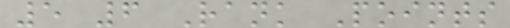5 6 Rank Points
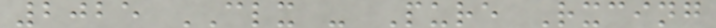2025 CLX - Pure Rxcing
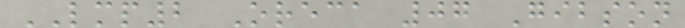LMP2 Oreca 07 Gibson
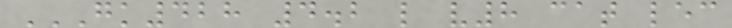GK428 4.2 L V8 CAT LEC
